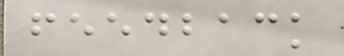feedback
